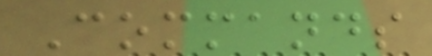Commands
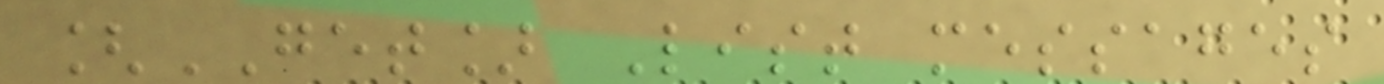[GET] List messages
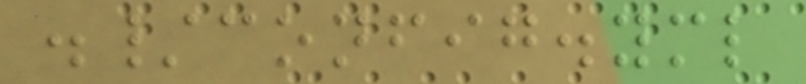./config.yml
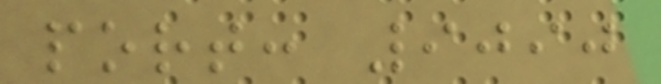port: 9090
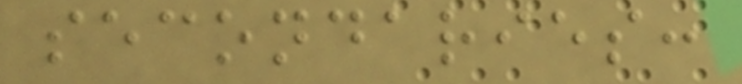secondaries:
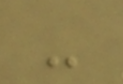-
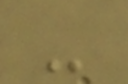-
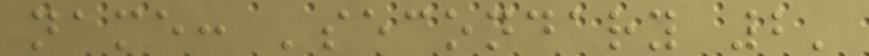name: 'secondary 2'
